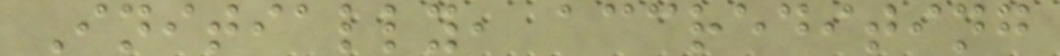Initially, accrediting
